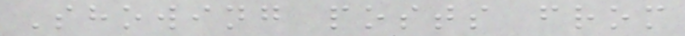Showing posts from
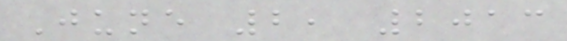June 2, 2013
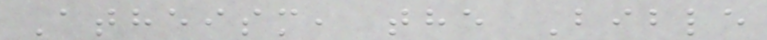Atheism, the Bible
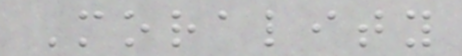Morality
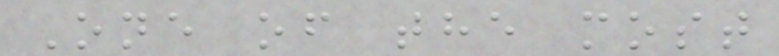One of the most
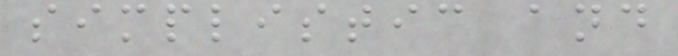simplistic and
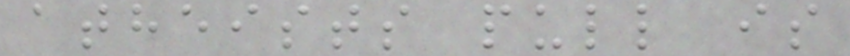atheists pull is
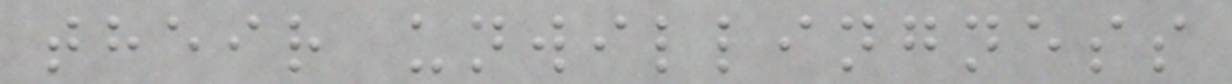their unwillingness
